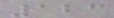123
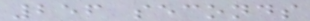256 seconds
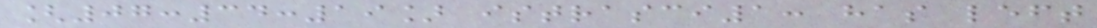[07:34:19] istrasci1: has left
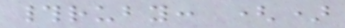#ruby: ()
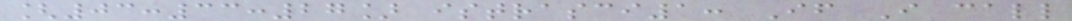[03:33:27] istrasci1: If I call
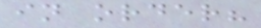in order?
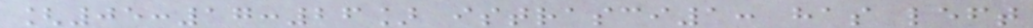[05:17:26] istrasci1: has left
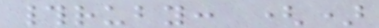#ruby: ()
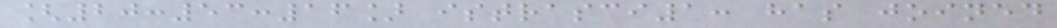[20:53:16] istrasci1: has joined
